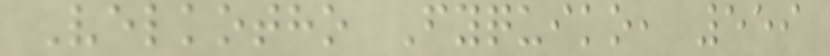Velkotho Fyquiko, 559
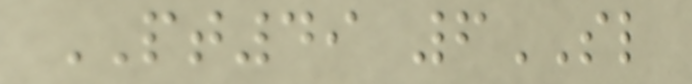PT49 6SL
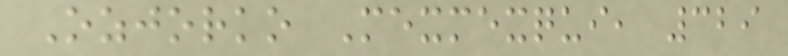Ozjorko Mexmexqui, 329
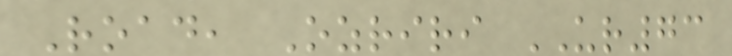Road, Ozriri UR73
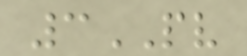3PV
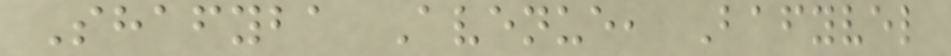Shafyba Avenue, Bafyvel
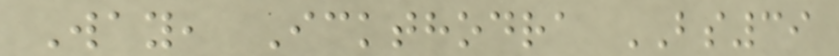Way, Ickthodra BS39
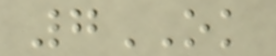7OK
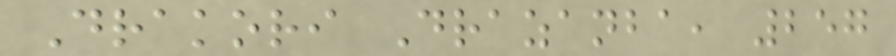Drakori Drazanba, 257
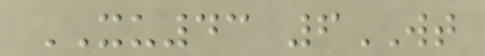XU43 6WT
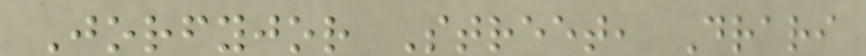Jorfyjor Street, Drari
